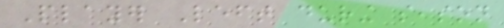Player Left during season
